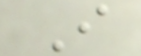I
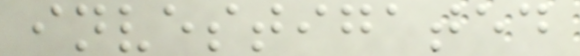investigated
